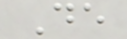De
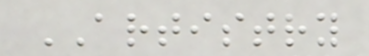ARTISTRY
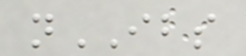nIBS
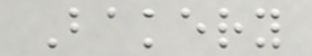Bakery
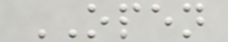OPEN
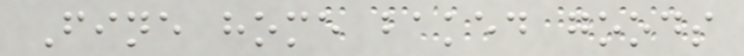Fine home baked goods
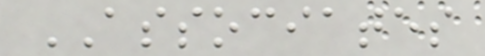ASSOCIATES
